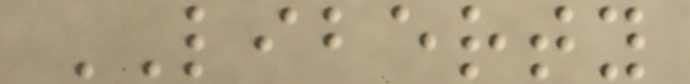LIBERTY
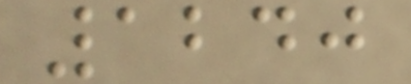1240
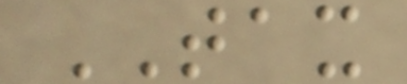TAX
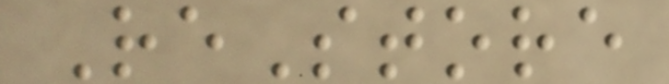ReStore
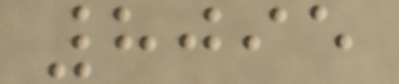8095
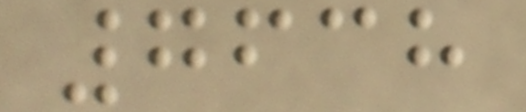7638
